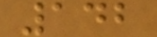142
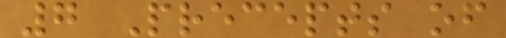7 Precepts of
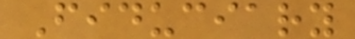Fiduciary
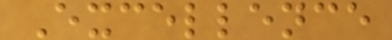Excellence
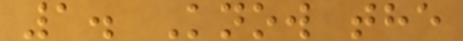1. Know the
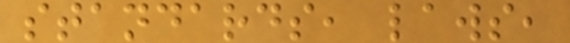standards, laws,
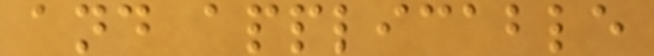and applicable
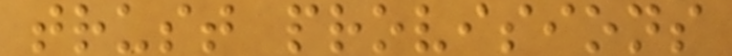trust provisions
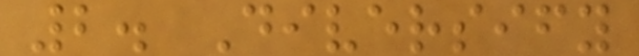2. Diversify
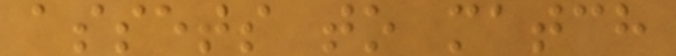assets to match
